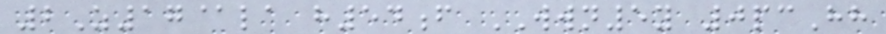2Z17@la h54f WWN5y 0pcHh
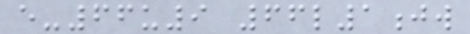e-66u9 66l1jw
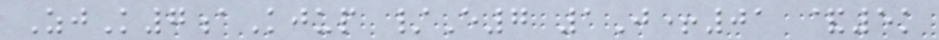ZjK7aKjup /E7 1J+01 &5k
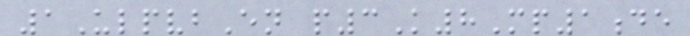1UlpvbEn p3K8Mp1de
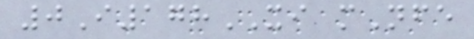0I178XI mNfe
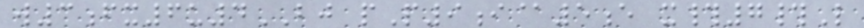w3fx6u4BJ pP9i@5e x#7#L
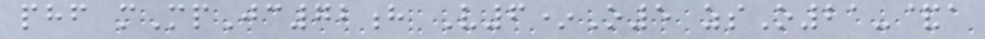phf mMpJc72h V6*O5 zsO21-&a
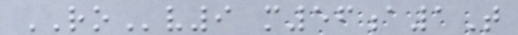ROv9 m56a1T
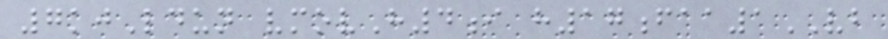7kjLdun vmovH4i h17faa1VB
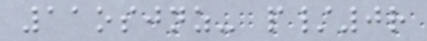11osjnz- p/0r
